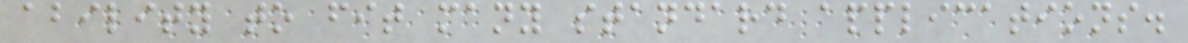ability to fit many standard applications.
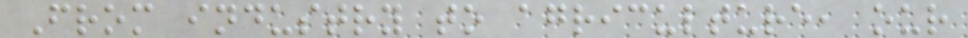From industry to agriculture, our
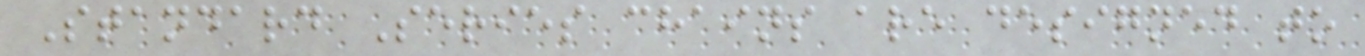Standard Series chains are designed to
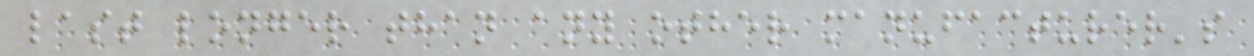last longer than any other manufacturer's
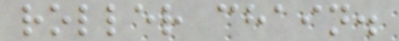roller chain.
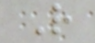R
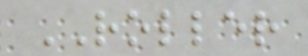ROLLER
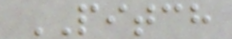PITCH
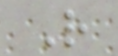R
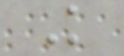K
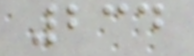234
